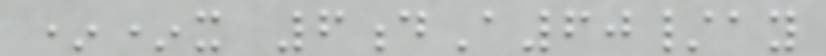**x 6dA60/ay
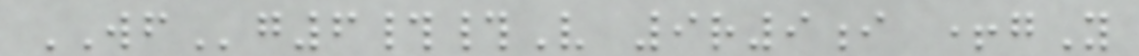WFg6##V 9r9i +gY
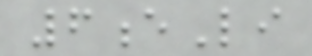6eLi
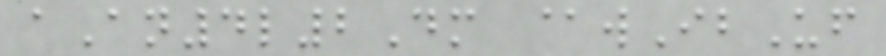aAn4l2Dm @wIbUf
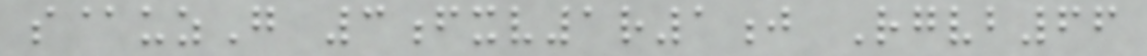s@uzG 3fxv1r1j Rgvb66
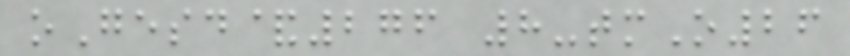oGesd&276 8-tmO26
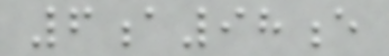6a98e
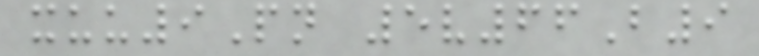xuu9Pn 5v66B9
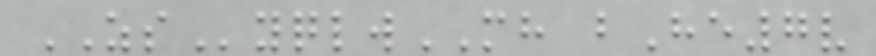ZSyqlwMH bHe7v
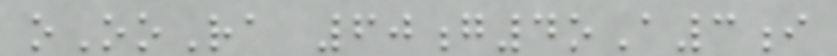oOoRa 60g4oA3i
